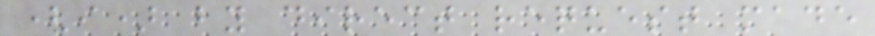(i) by direct request made
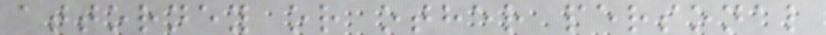attorney or other personal
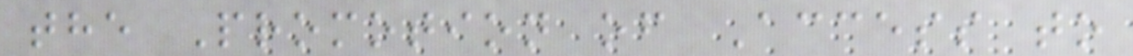the Promotion of Access to
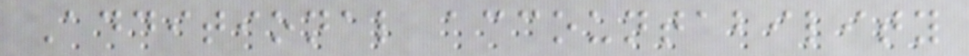Additional accountability
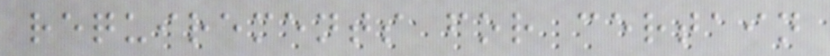requirements for certain
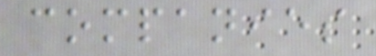companies
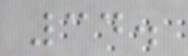34.
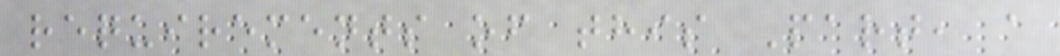requirements of this Part, a
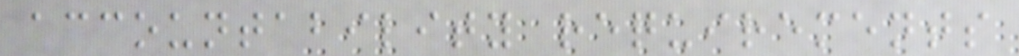accountability requirements
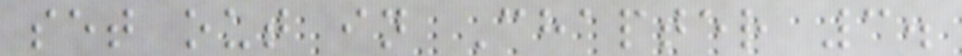set out in Chapter 3.
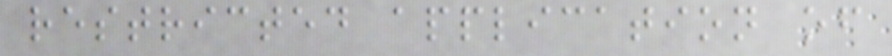restricted application of
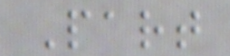Part
